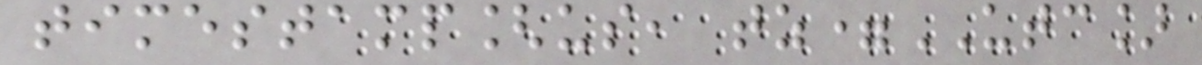timestamp[us, tz=UTC]
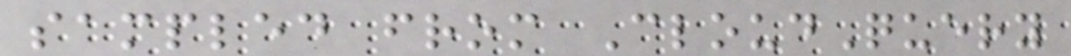sampled from CloudQuery
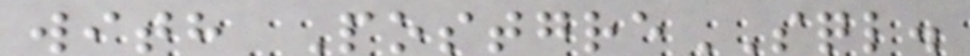with PostgreSQL.
